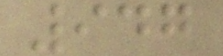947
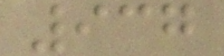937
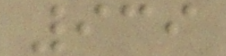939
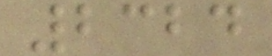2324
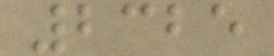2325
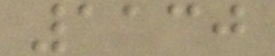1130
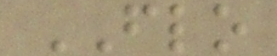FLO
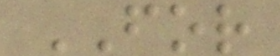FOR
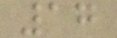17
